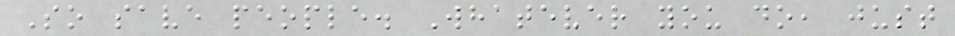So save people. Whatever you do, just
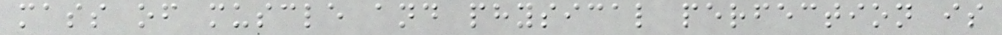mass of muscle and physical perfection is
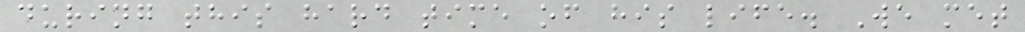during this hard time of his life. We met
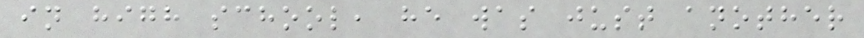in high school, he was just another
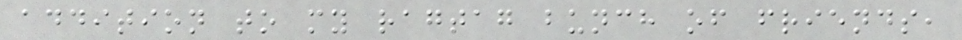addition to my ragtag bunch of friends,
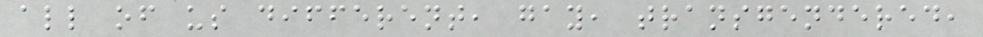all of us different, gay, transgendered,
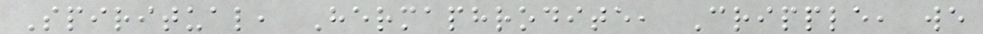Spiritual, Hermaphrodite, Cripple, we
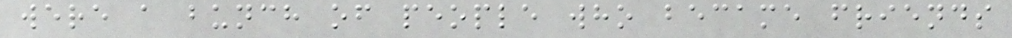were a bunch of people who became friends
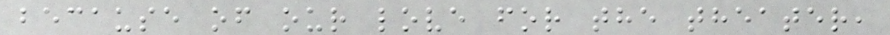because of our love for the theater,
